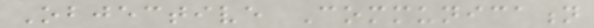Objective Communication
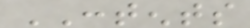CONTENTS
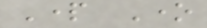Part One
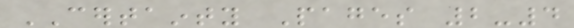CERTAINTY Pages 2-4
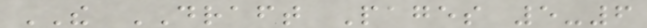THE DRAFT Pages 5-6
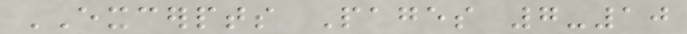EXCERPTS Pages 7-10
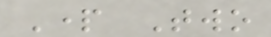Part Two
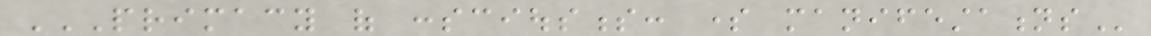PRIMACY OF CONSCIOUSNESS: SOME MANIFESTATIONS
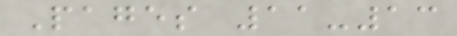Pages 11-13
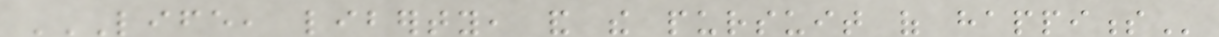LIFE, LIBERTY, AND THE PURSUIT OF HAPPINESS
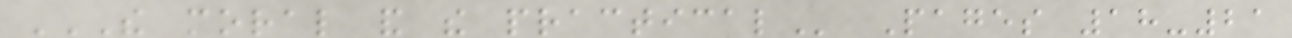THE MORAL AND THE PRACTICAL Pages 18-21
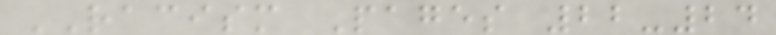RACISM Pages 22-24
